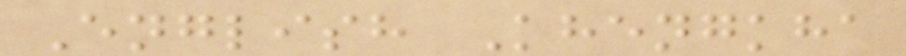English Khengkha
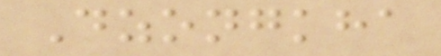Dzongkha
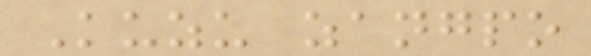Kuzu zangpo
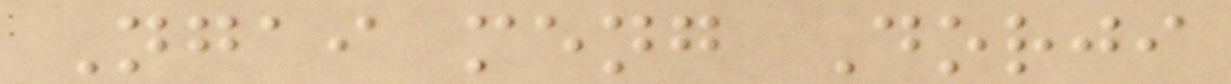Ngai meng Dorji
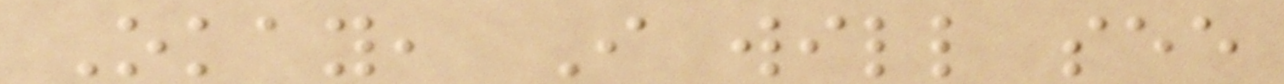Okay, I will see
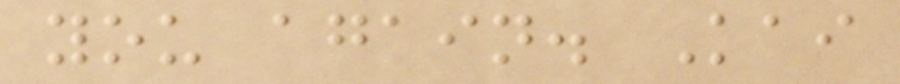you again. Kai
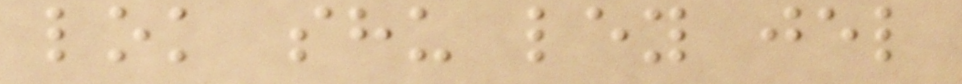lok shu ley jel
